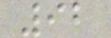92
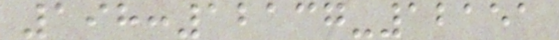198:12137-12151
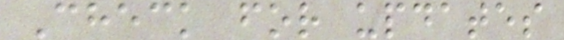Check for updates
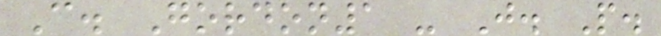C. Gordon1 - J. P.
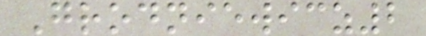Grodniewicz2
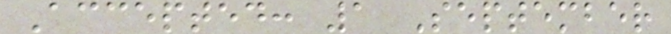Accepted: 1 September
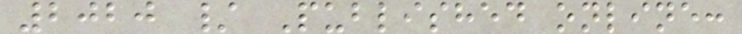2020 / Published online:
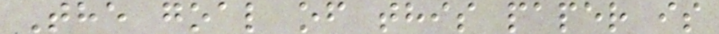The goal of this paper is
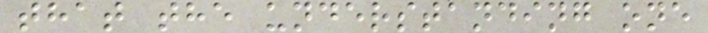that the understanding one
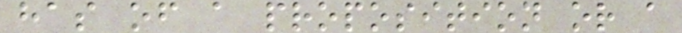has of a proposition or a
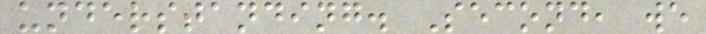understanding. Second, we
